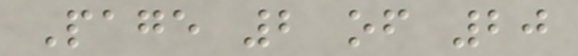Page 2 of 20
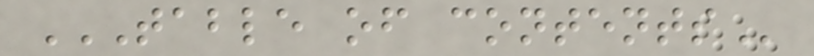TABLE OF CONTENTS
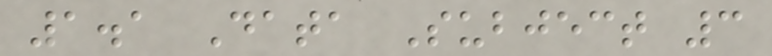1.1 Data Subject 3
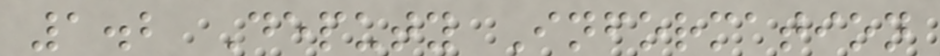1.2 Deputy Information
